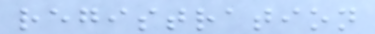registration
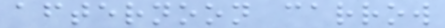afternoon carrow
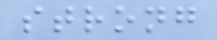strong
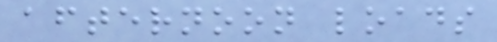afternoon loads
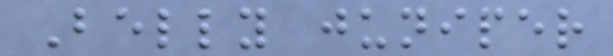Belly juniper
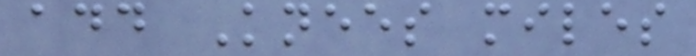add Knees miles
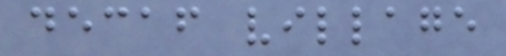decaf village
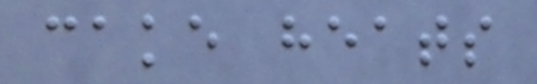cake heats
